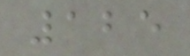125
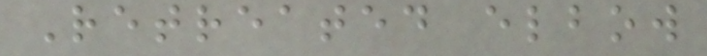Retreated elbow
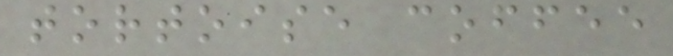tortoise coffee
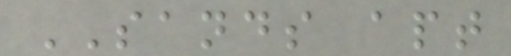SANDS apt
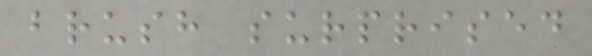brush surprised
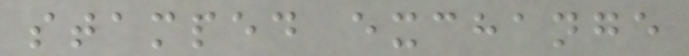stamped exchange
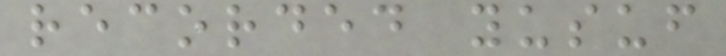recorded yusuf
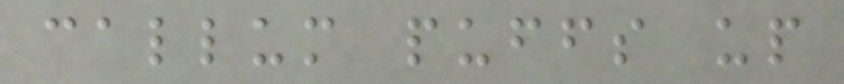callum puffs up
